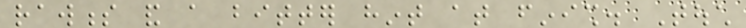rawness and a bitter hint at finish. Touch
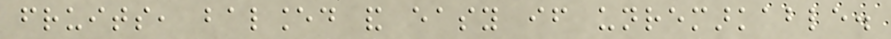fruits, balanced and easy if unremarkable.
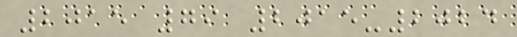2015 79 2015-2024
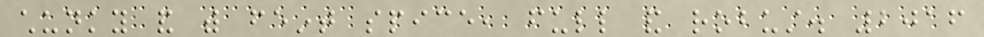chunky and with feint spice, full and robust. 2016
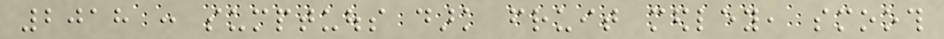2018 : sumptuous dark fruit medley, smooth
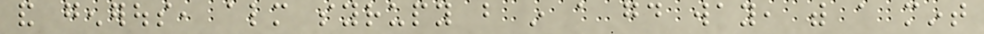and generous, almost syrupy but in a good way, with a mint
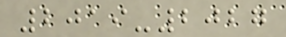2019-2027
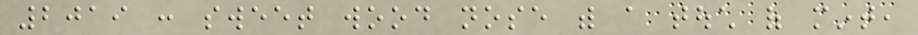2019 : sweet wood nose with a touch of mint,
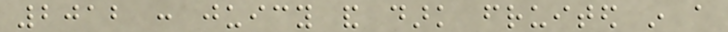2012 : juicy and dark fruited in a
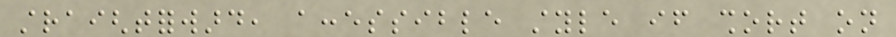straightforward, accessible style if short on
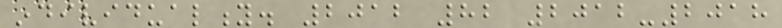individuality. 2012 82 2012-2018
